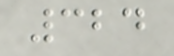324
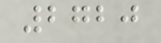2720
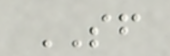SF
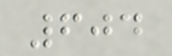604
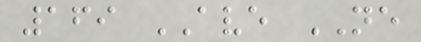169 AVE NE
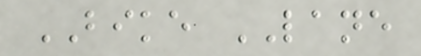BIKE LANE
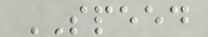SPEED
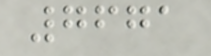7671
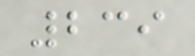239
